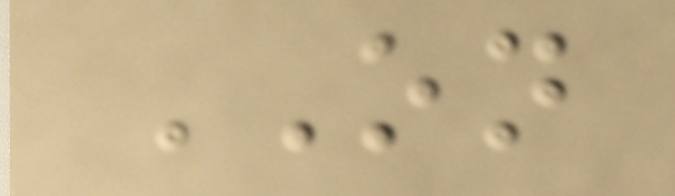ON
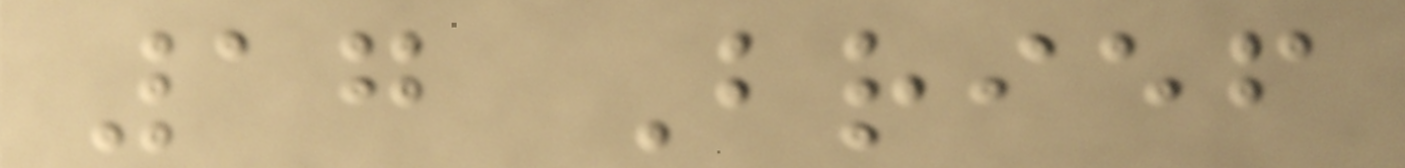17 Brief
